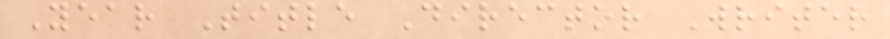Year Title Director Writer
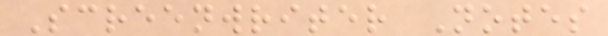Screenwriter Notes
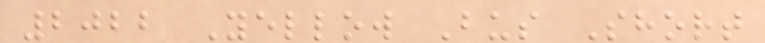2022 Yellow Bus Short
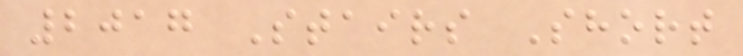2017 Stairs Short
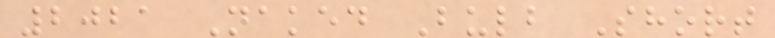2021 Naked Bulb Short
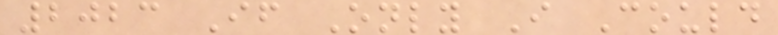2023 If Only I Could
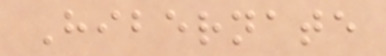Hibernate
